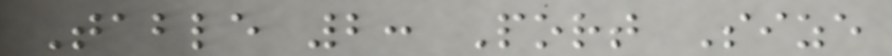Table 2: Port Size
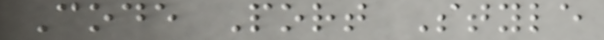Code Port Style
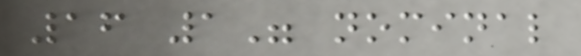16 1" nominal
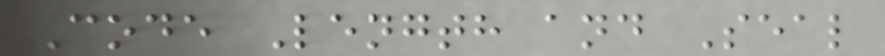Code Length and Seal
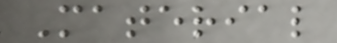Material
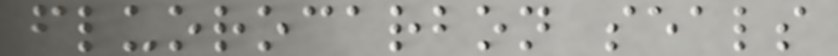fluorocarbon seals
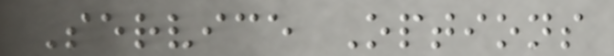Service Options
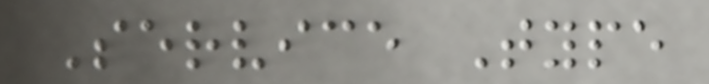Service Type
